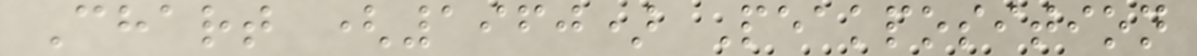Chart (1960) Peakposition
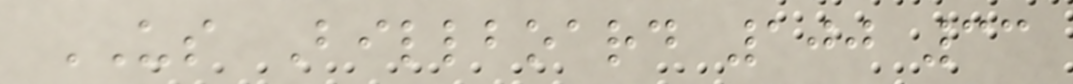US Billboard 100 33
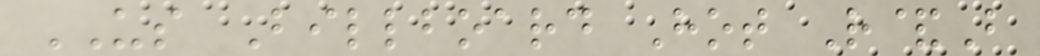US Billboard Hot R&B
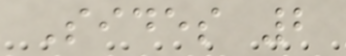Sides 2
